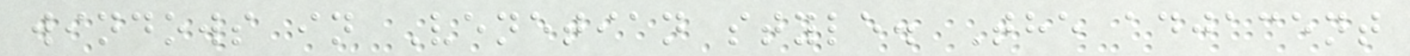windows in Venetian style. The adjacent
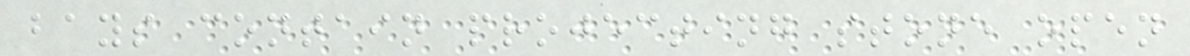bays contain projecting stone open
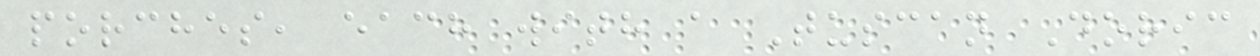porches, each with a Tuscan Doric
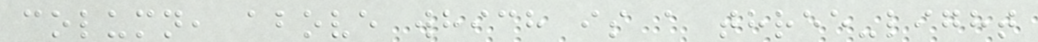column, above which is a three-light
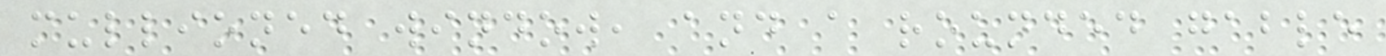mullioned window, and a rounded gable
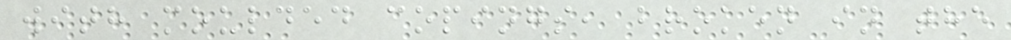with moulded copings, broken in the
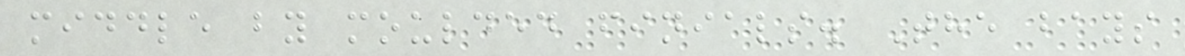middle by moulded finials. The bays
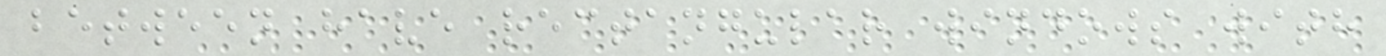between have rectangular windows with
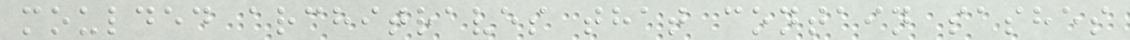moulded architraves that contain sashes
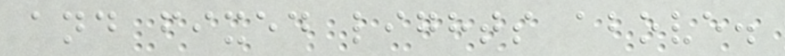and fixed lights above.
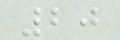20
